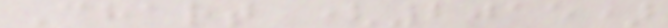Chart (2015)
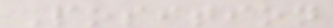Position
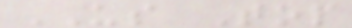US Top
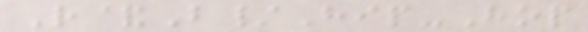R&B/Hip-Hop
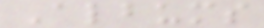Albums
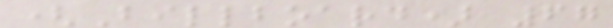(Billboard) 67
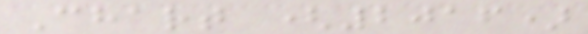Chart (2016)
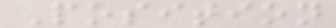Position
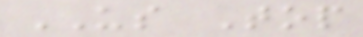US Top
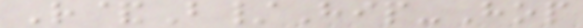R&B/Hip-Hop
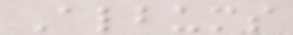Albums
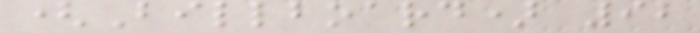(Billboard) 92
